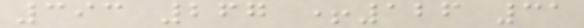393 267 +126 31
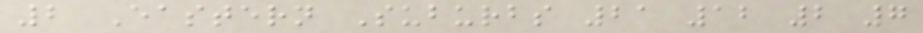2 Eastern Suburbs 21 12 2 7
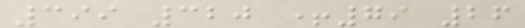399 320 +79 26
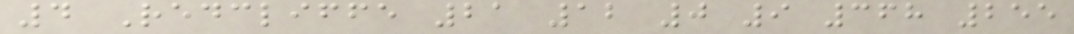4 Redcliffe 21 12 0 9 368 255
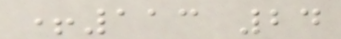+113 24
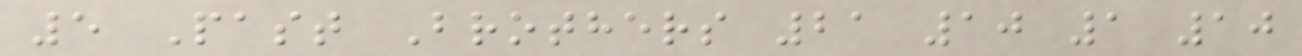5 Past Brothers 21 10 1 10
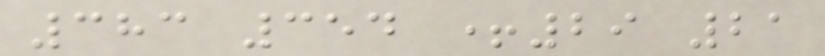383 354 +29 21
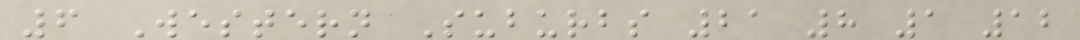6 Western Suburbs 21 8 1 12
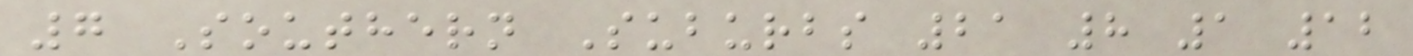7 Southern Suburbs 21 8 1 12
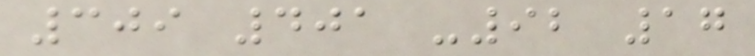309 401 -92 17
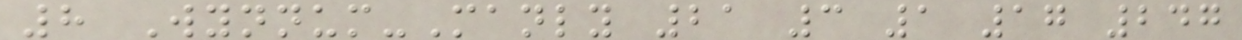8 Wynnum-Manly 21 3 1 17 247
